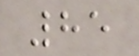85
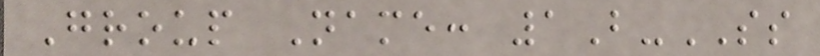Group Name: 1B-SS
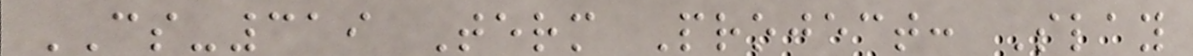CS-319 Term Project: Slay
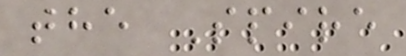the Spire
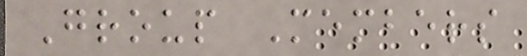Group Members
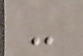-
